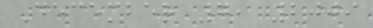December 7, 2009
